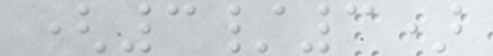(3/3)
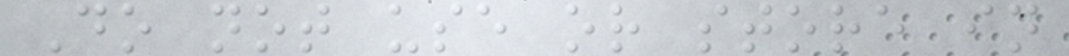Do not use or store in
